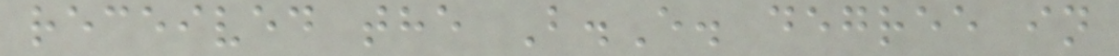received the B.E. degree in
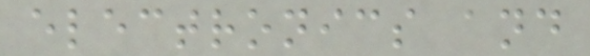electronics and
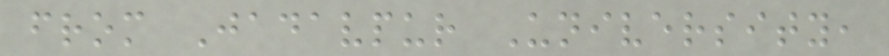from Jadavpur University,
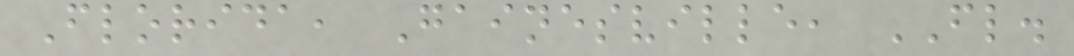Florida, Gainesville, FL.
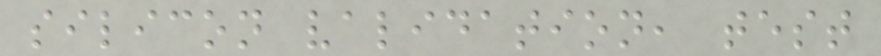silicon validation, test
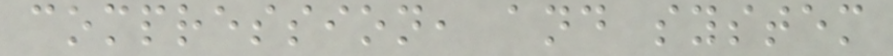compression, and system
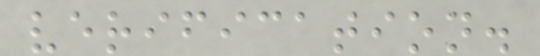verification.
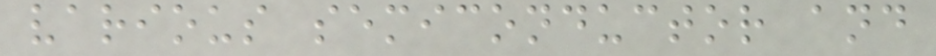various semiconductor and
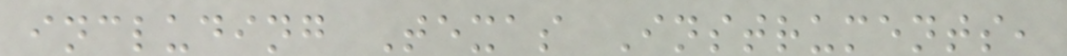including Texas Instruments,
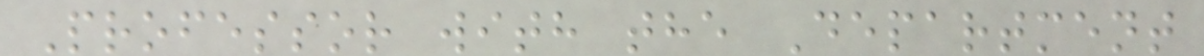Professor with the Department
